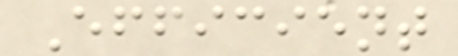Efficient
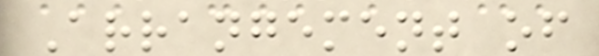Arrangement of
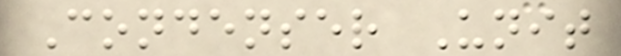Condenser Unit
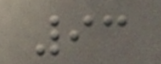93
